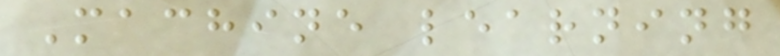Machine learning
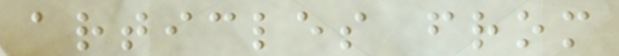articles from
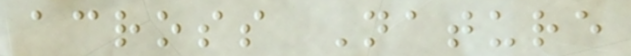across Nature
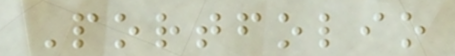Portfolio
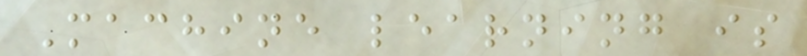Machine learning is
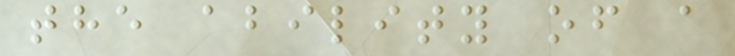the ability of a
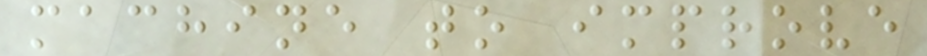machine to improve
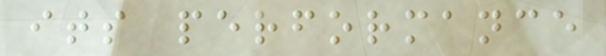its performance
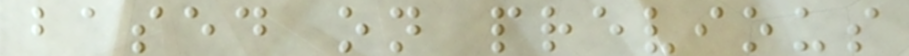based on previous
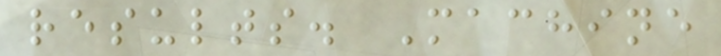results. Machine
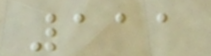111
